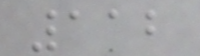112
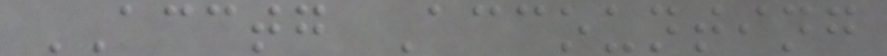ACCTG Accounting
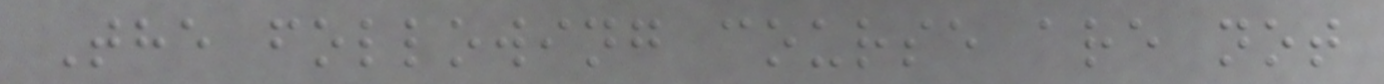The following course are not
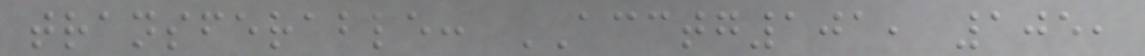transferable: ACCTG101, 105,
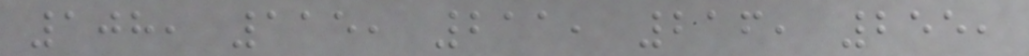108, 115, 211, 216, 255,
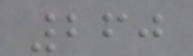260
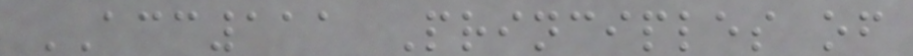ACC111 Principles of
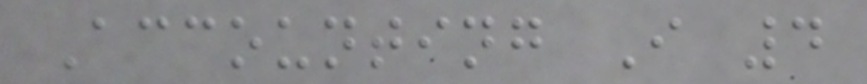Accounting I 4
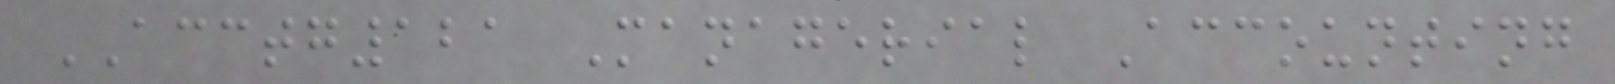ACCTG121 Managerial Accounting
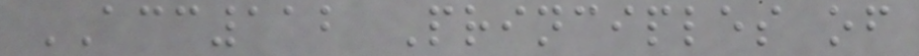ACC112 Principles of
